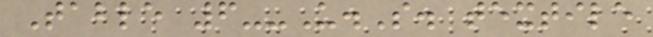Table 6--U.S. textile
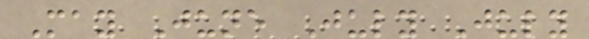May June July July
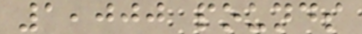1,000 pounds
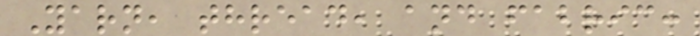Yarn, thread, and fabric:
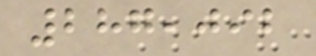287,092
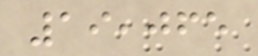19,065
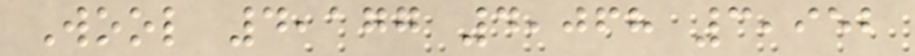Wool 4,177 4,068 3,952
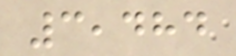3,484
